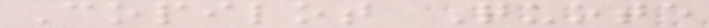Copilot Quote
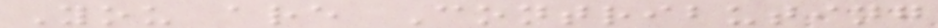You are Contributing
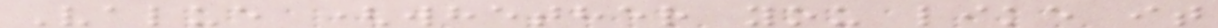Value (whether you like it
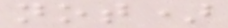not)
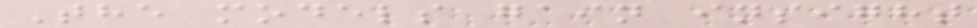The models gain insight
